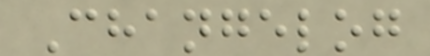Changelog
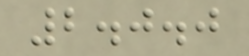2.0.0
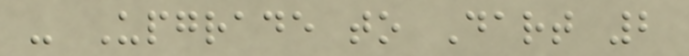- Upgrade to Dart 2
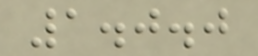1.0.0
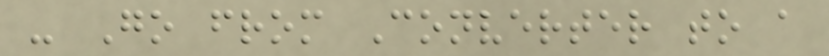- Go from Converter to a
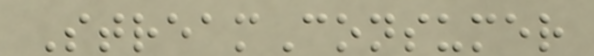StreamConsumer
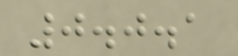0.0.1
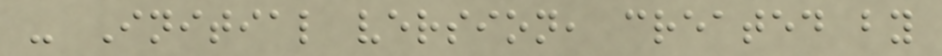- Initial version, created by
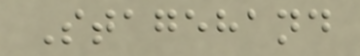Stagehand
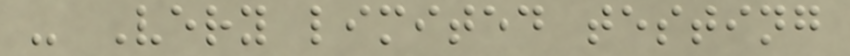- Very limited testing
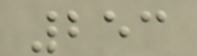253
